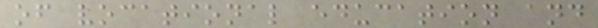of vocational education and
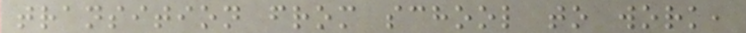transition from school to work,
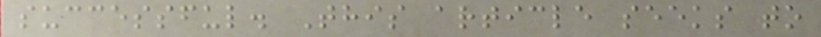successful. This article seeks to
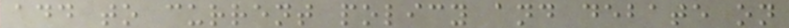add to current policy and debate on
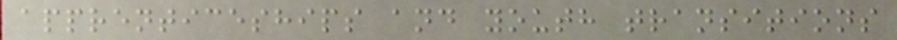apprenticeships and youth transitions
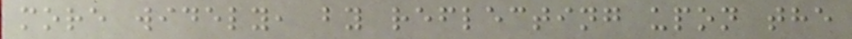more widely, by reflecting upon the
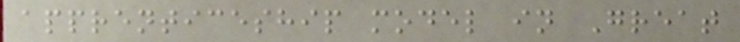apprenticeship model in Great
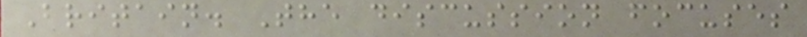Britain. The discussion focuses
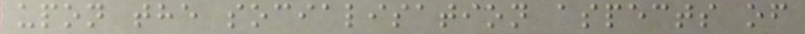upon the socialisation aspects of
